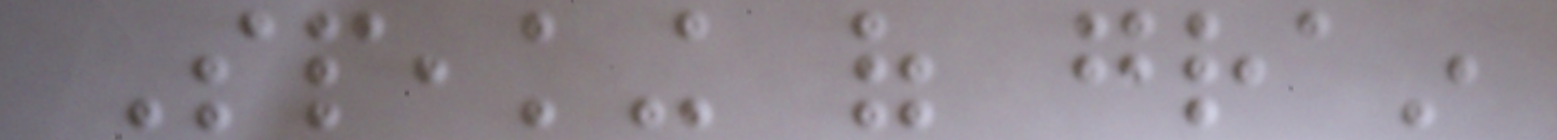Speaking of grain
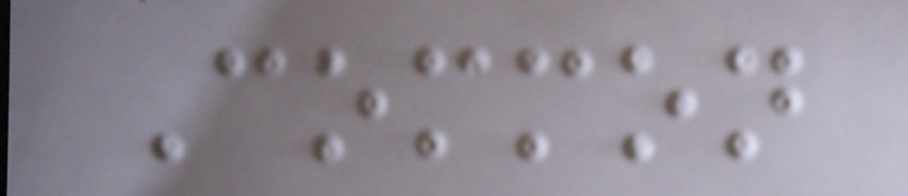Common
